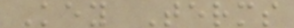Key Terms
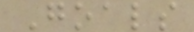Goals
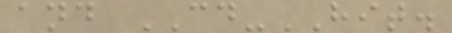and CD-HIT.
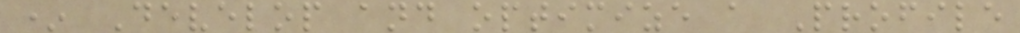* Develop and optimize a Profile
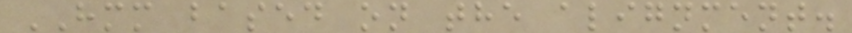HMM based on the alignment.
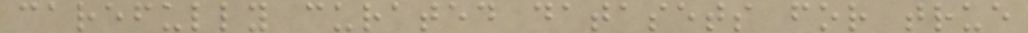carefully curated datasets for true
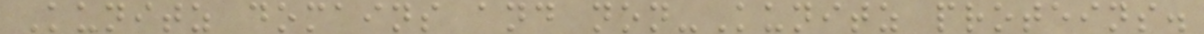Kunitz domains and non-Kunitz proteins.
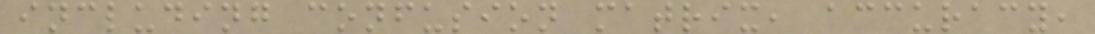including confusion matrix, accuracy,
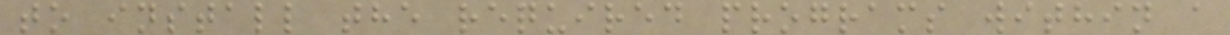to install the required programs within a
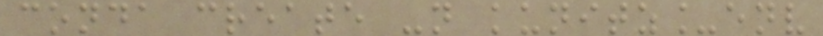conda create -n kunitz_env
